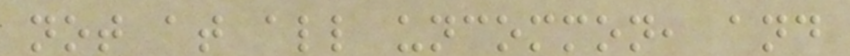not at all uncommon, and
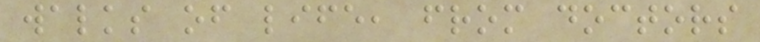walks of life, from doctors
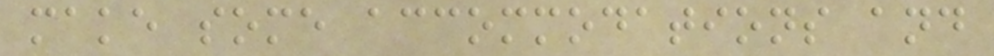make some accommodations and
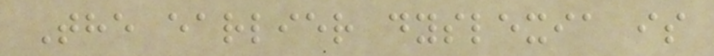The earlier dyslexia is
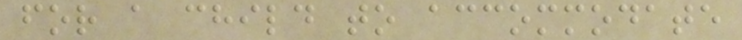for a child to accommodate
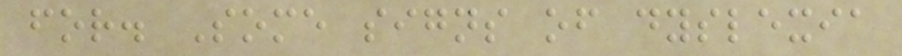for. Some signs of dyslexia
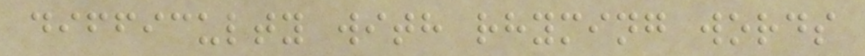difficulty with rhyming words
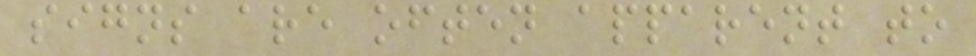signs are often apparent to
